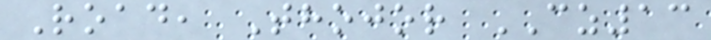Road, Thojor CZ13
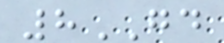8GD
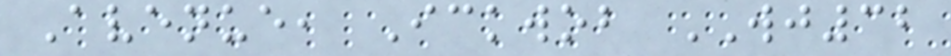Avenue, Ickwob WJ32
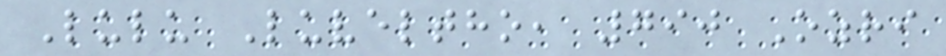Lulu Luveltho, 790 Ozri
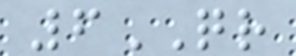6QR
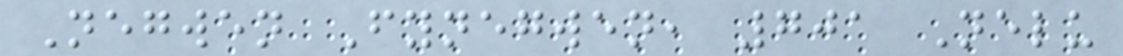Negwen Fynegwen, 701 Nelu
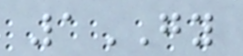1GY
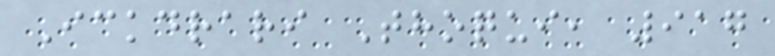Ickdrari Thoqui, 917
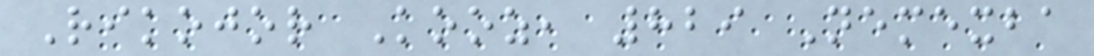Rikojor Kooz, 829 Nemexba
